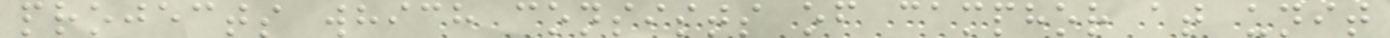projects which consists of camphor at unit
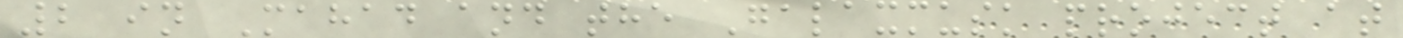2 in Mahad and the Galaxmusk project at
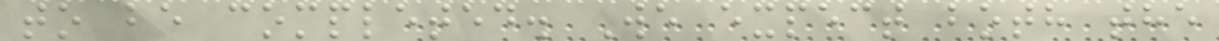to be completed. We expect both the
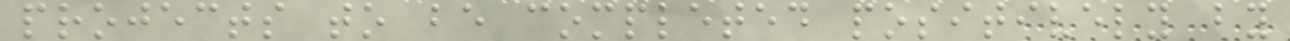projects to be completed positively by
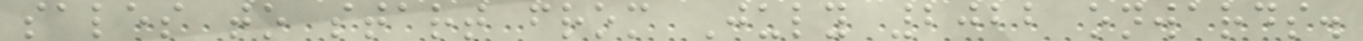sales to start from July 2022 onwards.
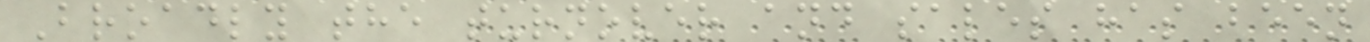Broadly the turnover and sales has been
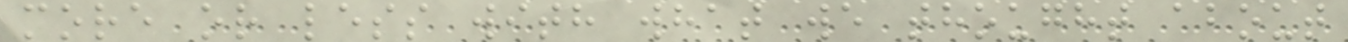more or less with what we thought about
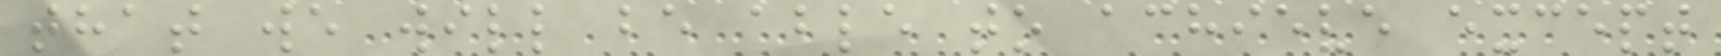that we will be able to achieve except
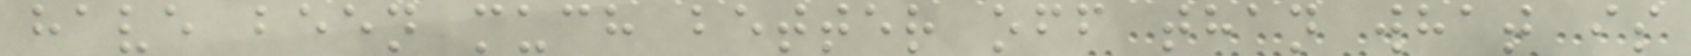have been much better off than what is
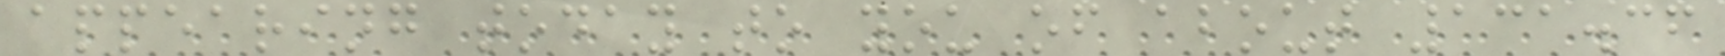appearing today to you of about 131.36
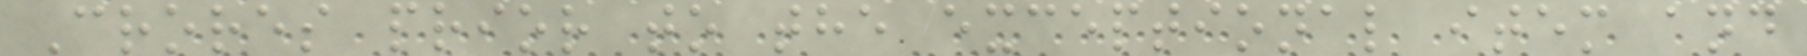Crores prior to the exceptional item and
